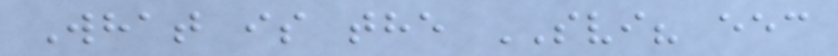What is the SVI? eec
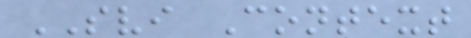SVI Context
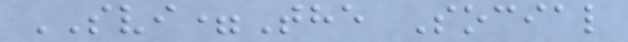SVI=The Social
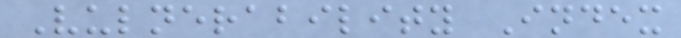Vulnerability Index
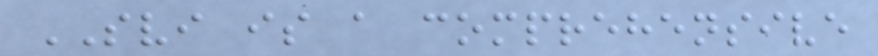SVI is a comprehensive
